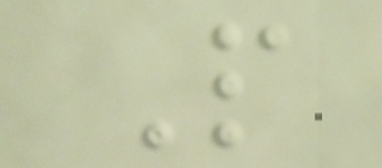P
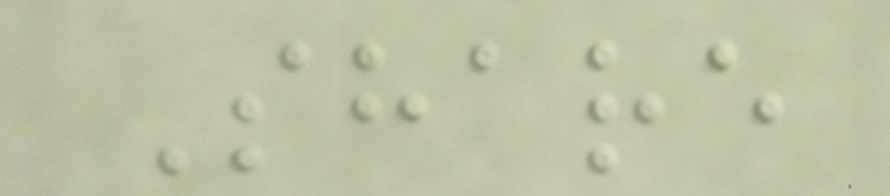Share
